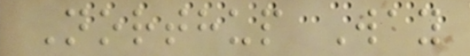Northup Way
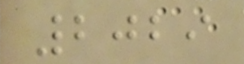2029
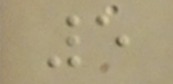5
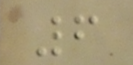6
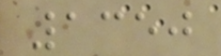1350
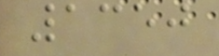1350
